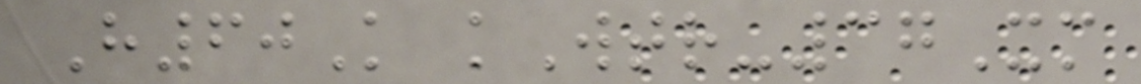H60K kWtr-37Xm
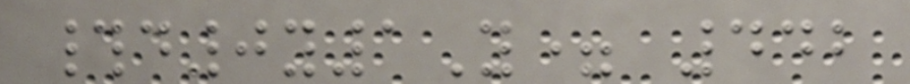#d0y1Y= 442
